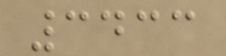3433
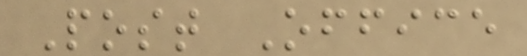Post Office
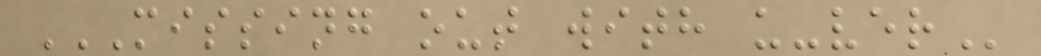MISSING OUT WITH U-VER
